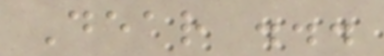Dear ...
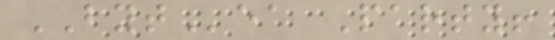BYTea Party!
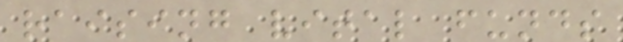raising vital funds
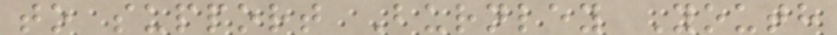to support Burnley Youth
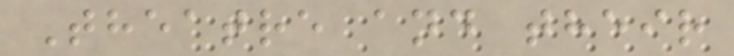Theatre and their
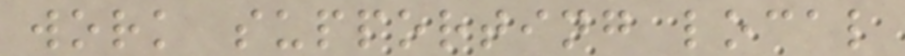work supporting local
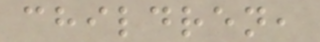children,
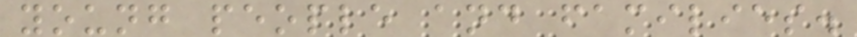young people and families.
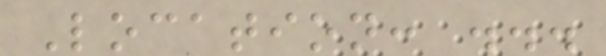Location: ...
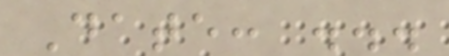Date: ...
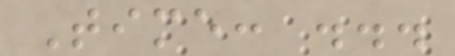Time: ...
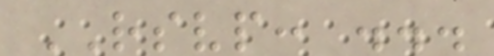RSVP: ...
